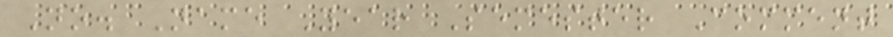No. Name Year Semester Comment
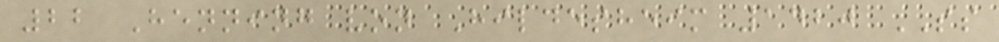22 Henning von Hildesheim 1420 SS
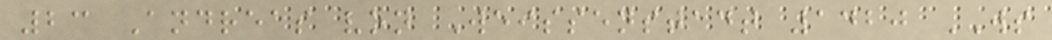23 Andreas von Weissenstadt 1420 WS
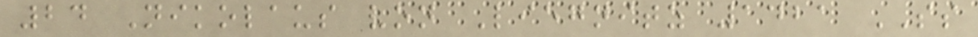24 Nikolaus von Liegnitz 1421 SS
